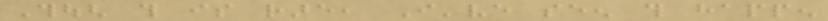Though this is rare, I've seen this happen
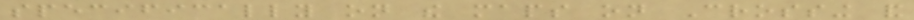specifically on the maps on Crossing and
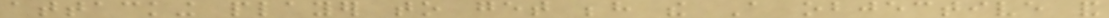attacking player to get behind the A objective and
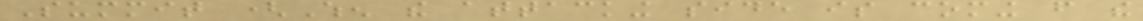Summit (When the attacking side is coming from the
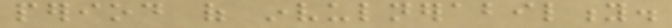period of invulnerability.
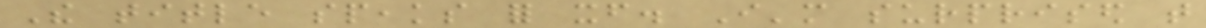The title speaks for itself. I'm surprised that
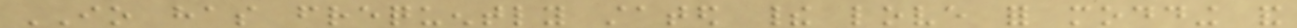IO has frequently stated their love for modding and
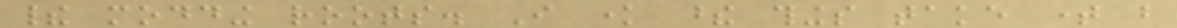their modding roots. I know these things take time but
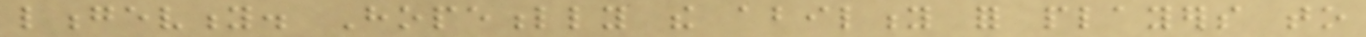longevity. Hopefully the ability for players to
